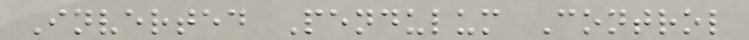Inverted Pendulum Control
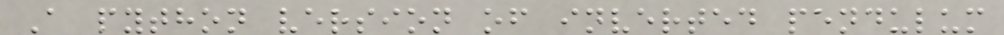A python version of inverted pendulum
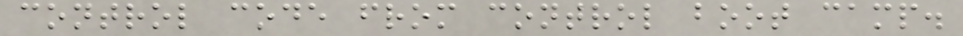control code from control boot camp.
